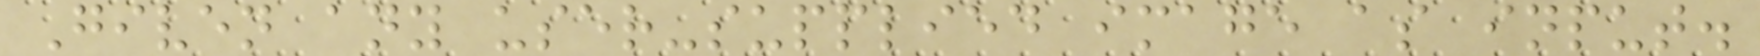Given any user-supplied image as input.
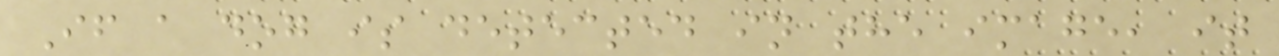If a dog is detected in the image, it
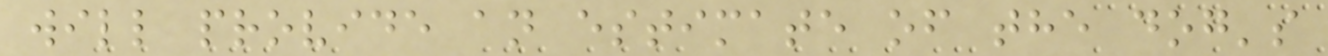will provide an estimate of the dog's
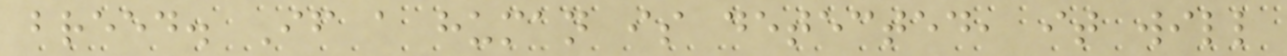breed. If a human is detected, it will
